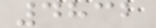4832
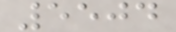5504
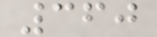360
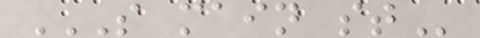S MAIN ST
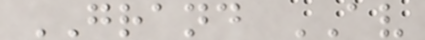GRAND AV
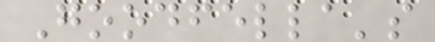Goodfella's
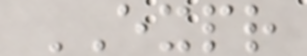EXPR
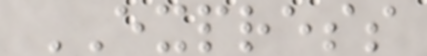EXPRESS
